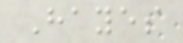Hayes
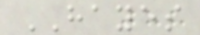HAYES
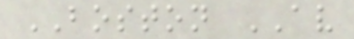BOSTON AV
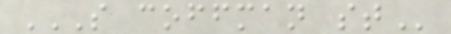S COFFMAN ST
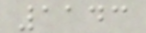1143
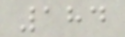184
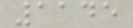1145
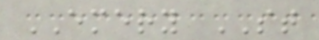EMERY ST
